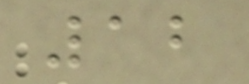12
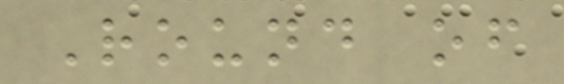Round of
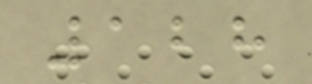128
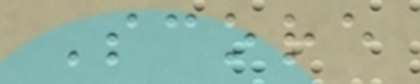Score
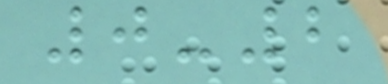0-2
